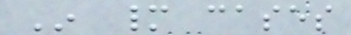In many cases
